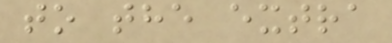to the extra
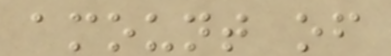amount of
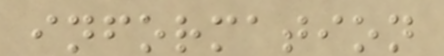information
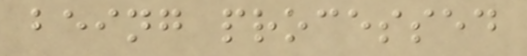being processed
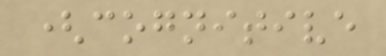(cognitive
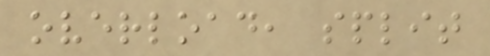overload, split
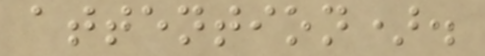attention).
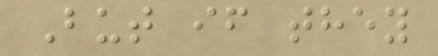But if they
